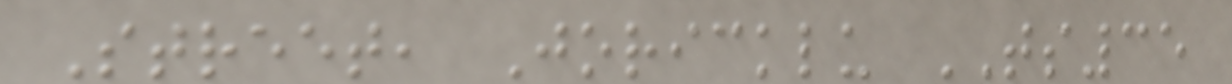Street, Joricklu TS35
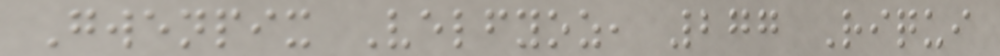Gwenpix Velfyoz, 277 Riqui
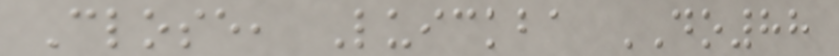Close, Luickba DO88
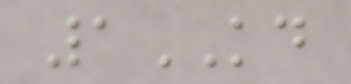1KD
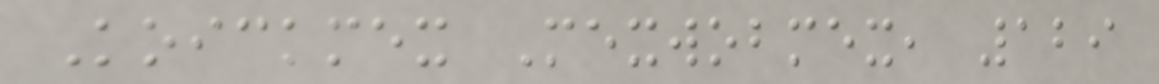Koickmex Mexwobmex, 129
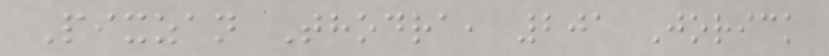Pixzan Thodra, 201 Jorick
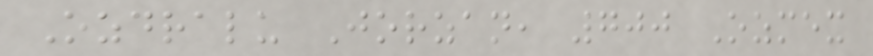Ozdralu Jorzan, 700 Ozmex
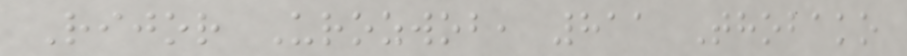Rijor Urozwob, 811 Thobako
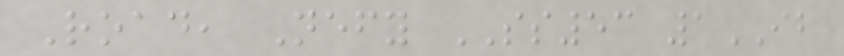Road, Nefy SS53 1IB
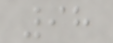98
